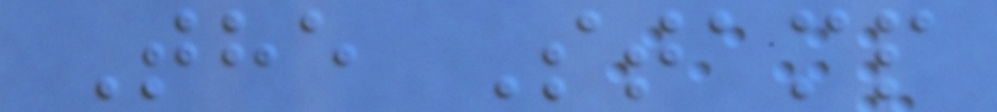The Stamp
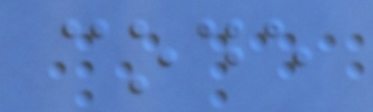code
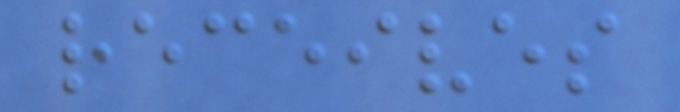receives
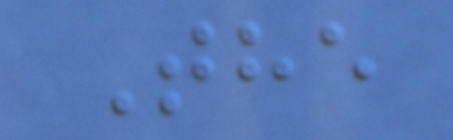The
